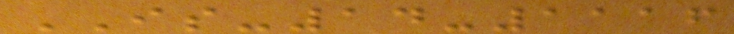IS-14-1116
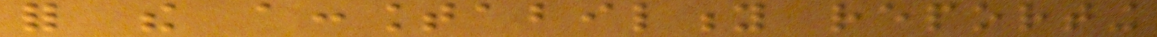for the accountability reporting
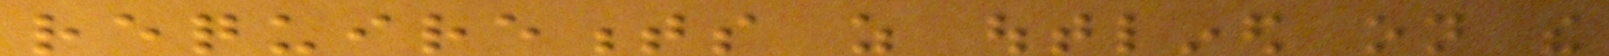requirements as outlined on the
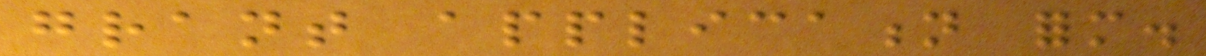grant application form.
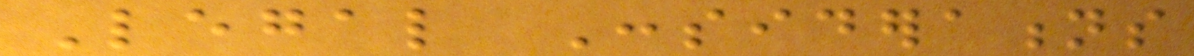Legal Considerations
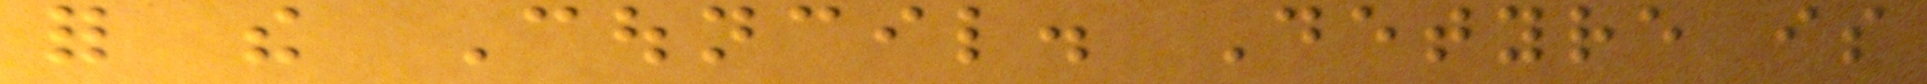for the Council. Detyre is
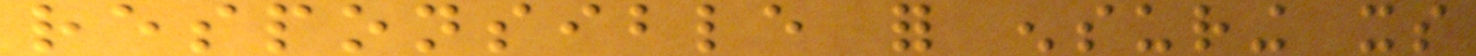responsible for ensuring its
